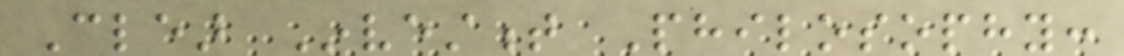Clear Investment Philosophy:
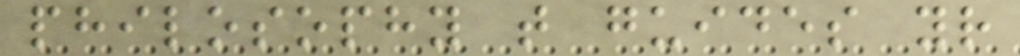philosophy that guides your
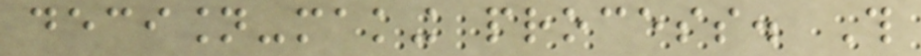decision-making process. This
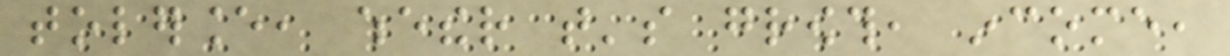tolerance, whether that's growth, income,
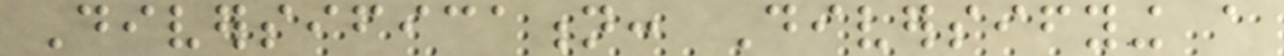Diversification: Diversifying a
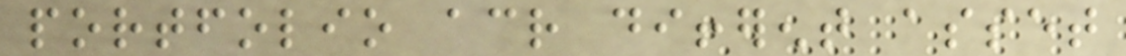portfolio across different asset
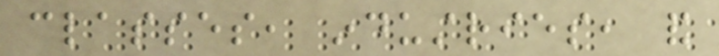classes, industries, and
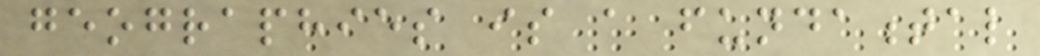geographies is a fundamental
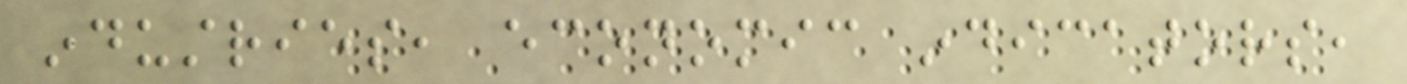industries, economic indicators,
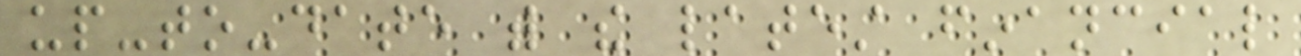up-to-date with the latest financial
